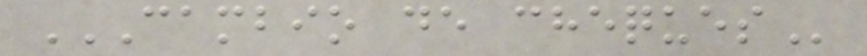CAMBIO DE CHEQUES
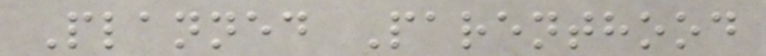Planned Parenthood
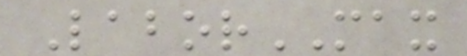LaborMAX
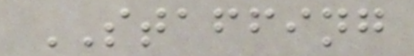STAFFING
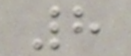8
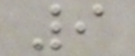9
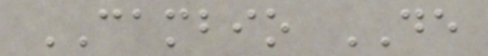CAMBIO DE
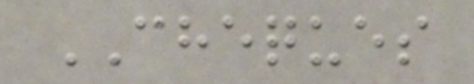CHEQUES
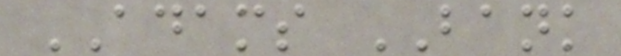ADAMS BANK
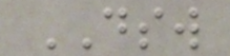DSW
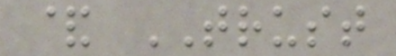& TRUST
